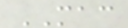MAC
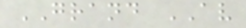GRAND AV
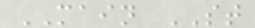MAIN ST
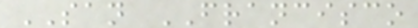SAN FRANCISCO
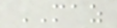MAZ
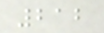212
